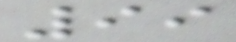99
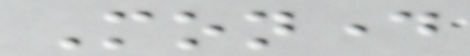Monday
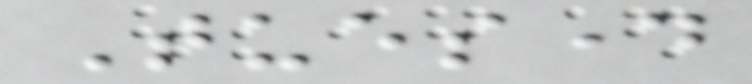Tuesday
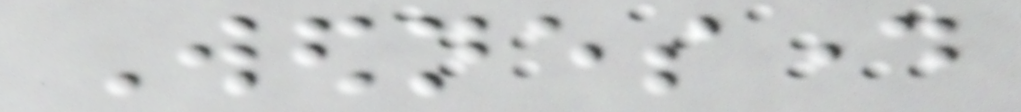Wednesday
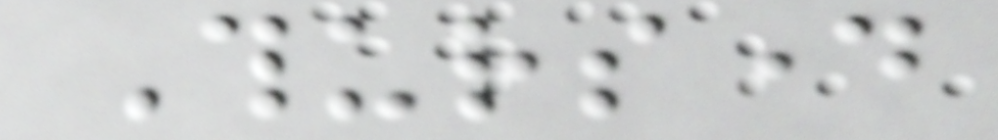Thursday
